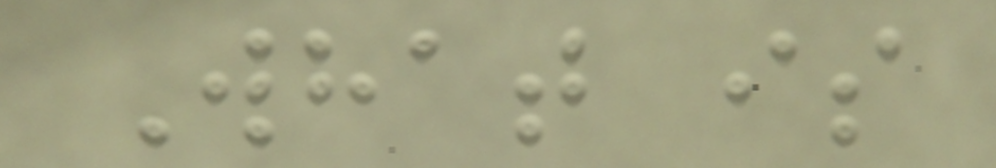What is
